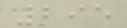295
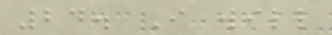24. I will
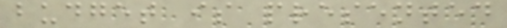budget is presented
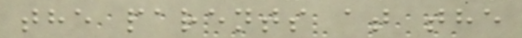the parents at the
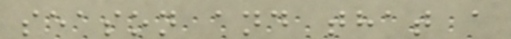season and that a
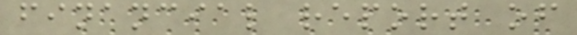financial report of
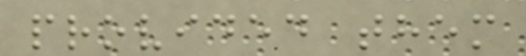provided them
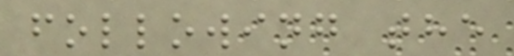following the
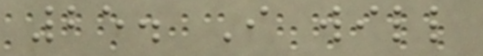25. I will
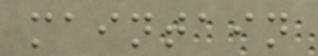maintain
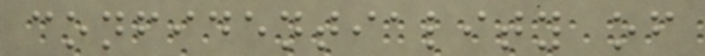confidentiality of
